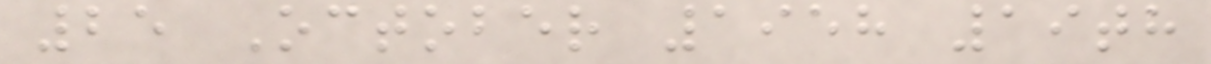25 October 1958 19th
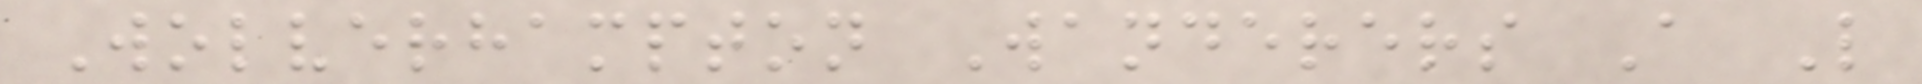Wolverhampton Wanderers A L
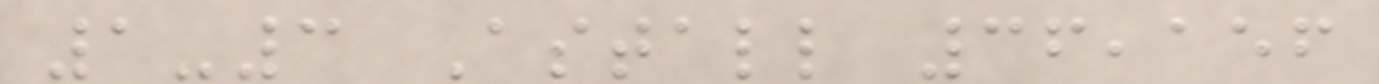1-3 Astall 36,156
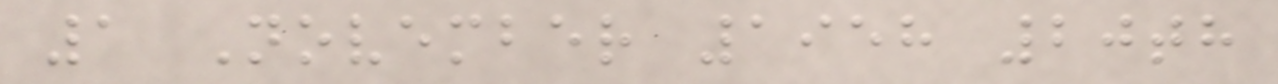1 November 1958 20th
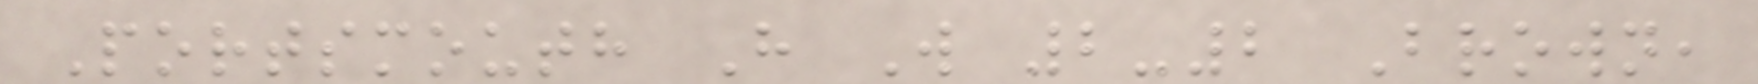Portsmouth H W 2-2 Brown,
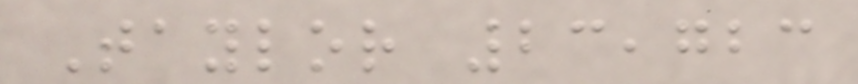Taylor 23,723
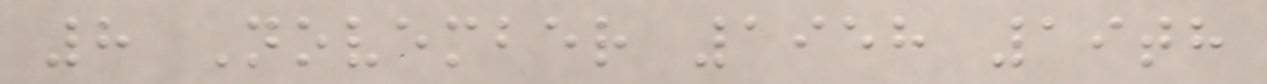8 November 1958 19th
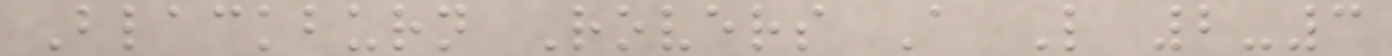Blackburn Rovers A L 2-3
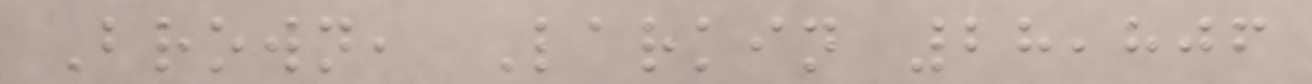Brown, Larkin 28,806
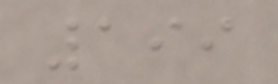199
